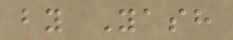by Yash
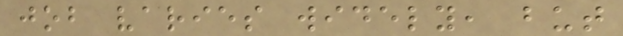job varies widely, but
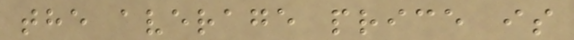the average price is
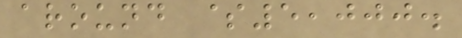around $5,000.
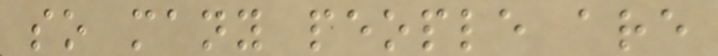so many people are
